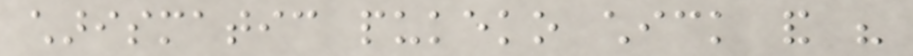charismatic pukeko chick and his
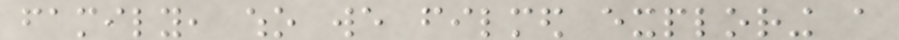family, who we filmed exploring a
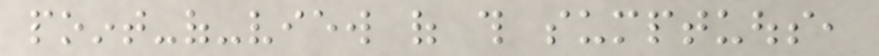point-of-view of this sumptuous,
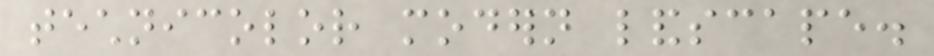technicolor modern landscape.
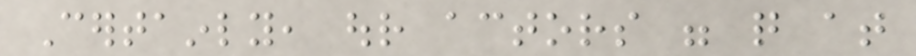Certainly, our actors were quite at
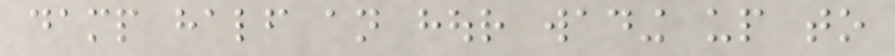damp half an hour wading up to
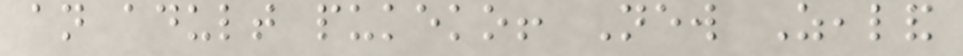an adult pukeko! New Zealand
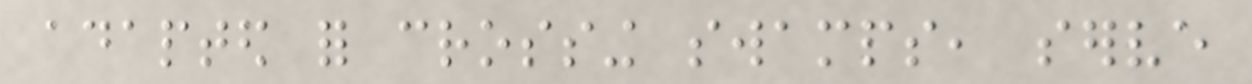adapted for crossing swamps, serve
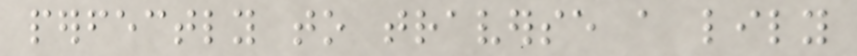perfectly to traverse a lily
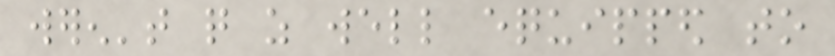weren't quite as well equipped to
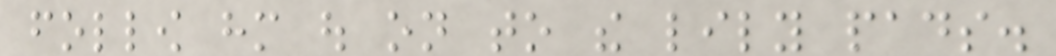follow him out on to the lily pads.
